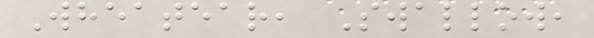Wheatear, Swallow,
